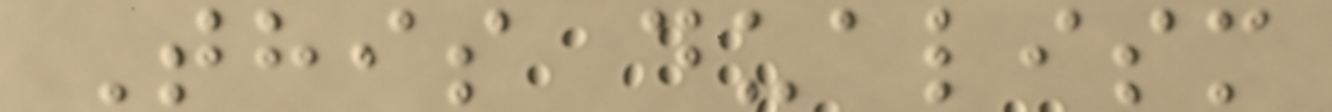This dualism
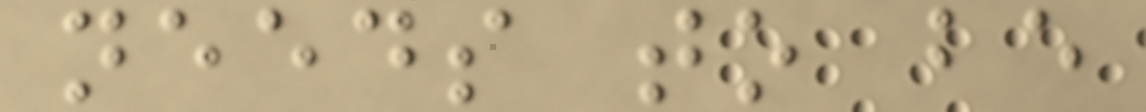needs to be
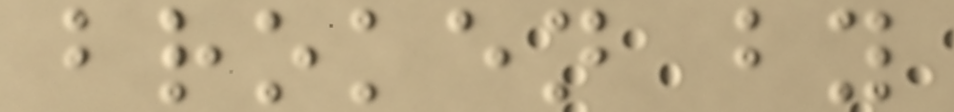broken by
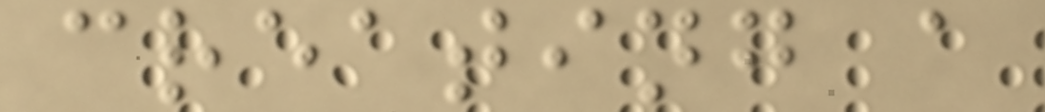creating a
